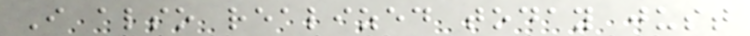I also realized today just
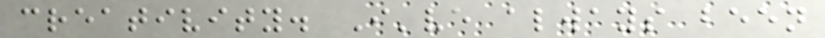creativity. I've always been
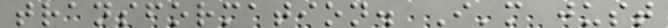transformation. I'm just
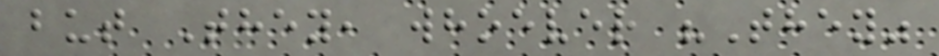but They, whoever "They"
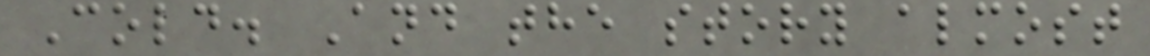Cold. And the story almost
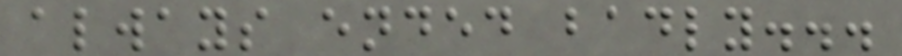always ended badly...
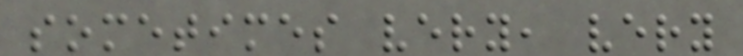sometimes very, very
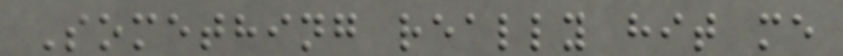Something really hit me
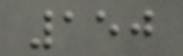150
